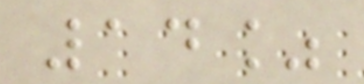14%
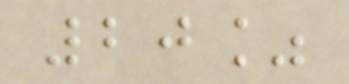20%
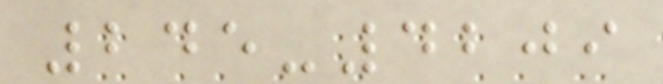245-4209
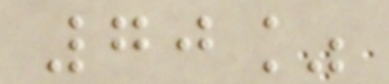70%
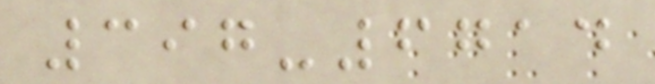397-6714
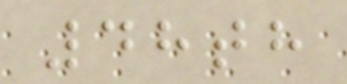48th
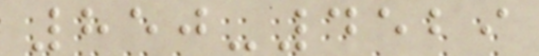850-4529
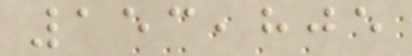153,805
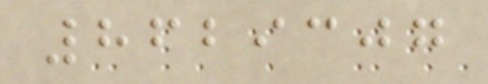8629307
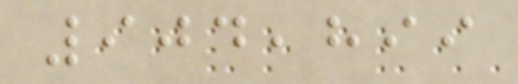904,899
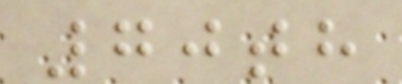70th
